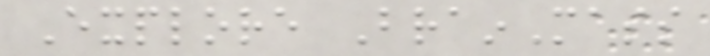Explore BrainMass
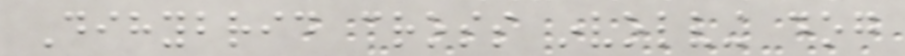Dihybrid cross involving dog
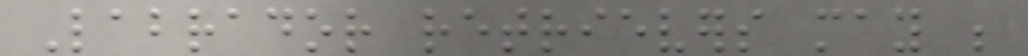Labrador retrievers may be
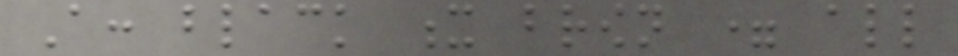A: black x brown = all
